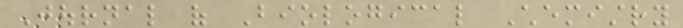Journal of Biological Chemistry
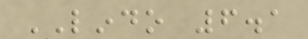LINDO 6.1
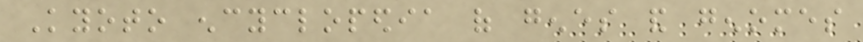Kyoto encyclopedia of genes and genomes
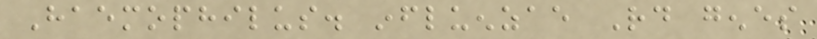Haemophilus. influenzae Rd genes
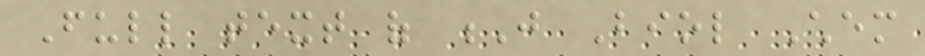Full text of J Biol Chem
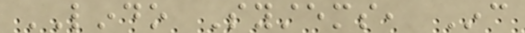LINDO Systems, Inc
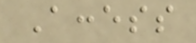Access
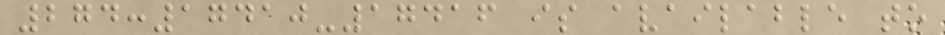274:17410-17416 is available to
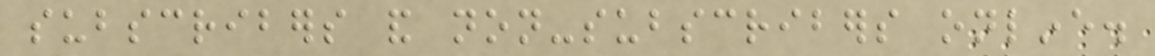subscribers and non-subscribers online.
